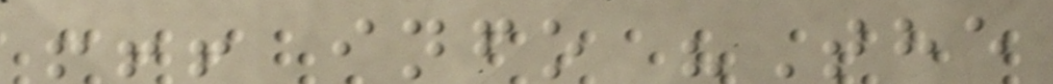!!! info "The
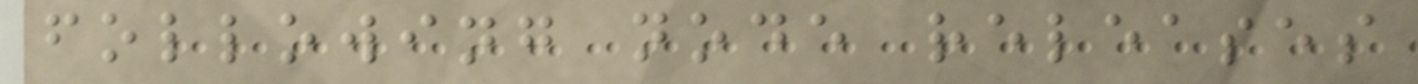following node releases
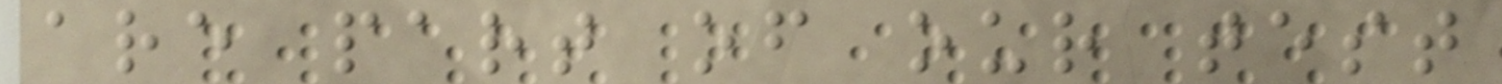are part of our test
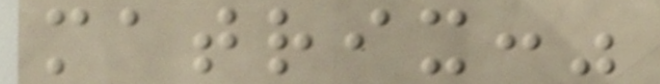matrix:"
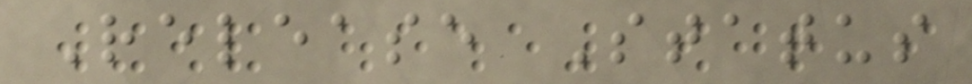Release Status
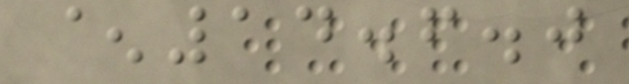^14.6.0
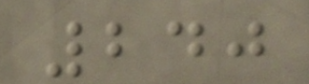240
